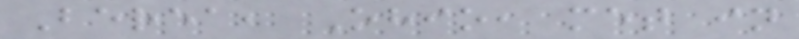Berea, Ohio, met in
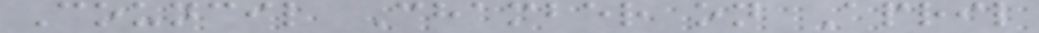Council Chamber on April
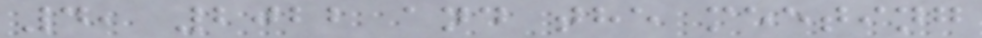4, 2022 and the meeting
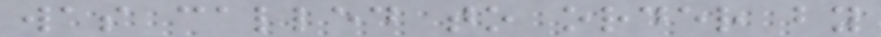was called to order by
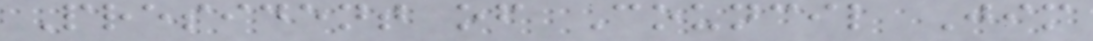President of Council Jim
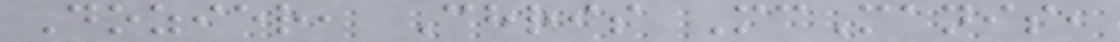Dozier, Chris McManis,
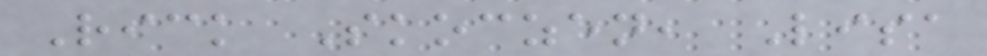Rick Skoczen, Lisa
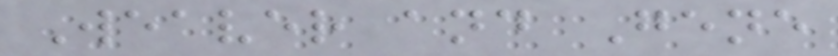Weaver and Gene
